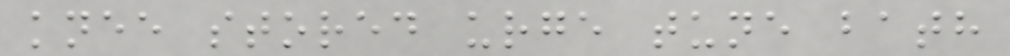knee stored urge tune bath
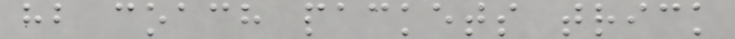hb coach packets trick
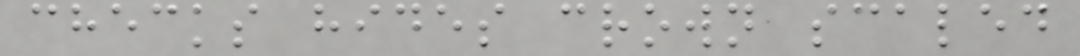checks hides crown scaled
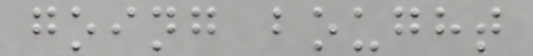going bought
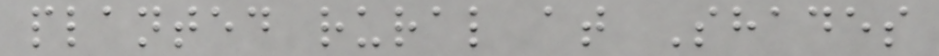planted rural at Shades
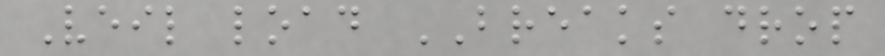Veil load BREAKS drop
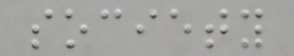society
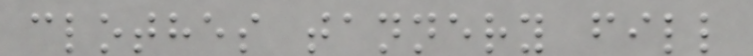clothes tannery fill
